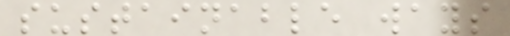sustainable ways
